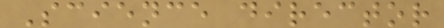Science director
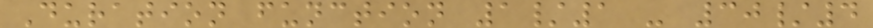Duration function 1/1 - 30/4
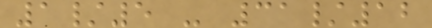1/5 - 31/12
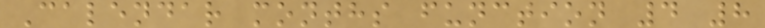Calendar months function 4 8
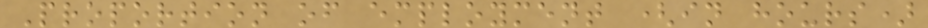Proportion of employment (in hours)
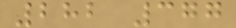282 377
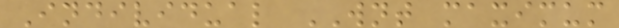Individual WNT maximum
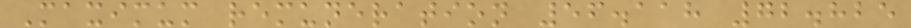Maximum remuneration 56.118 72.825
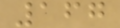167
